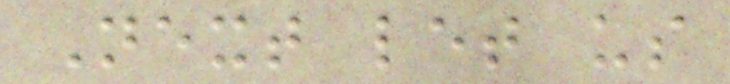Next let us
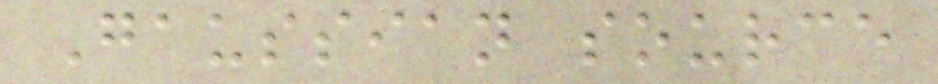Gaussian source
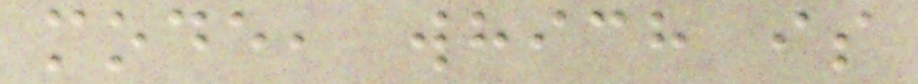mode, which is
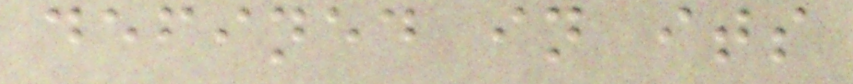defined in its
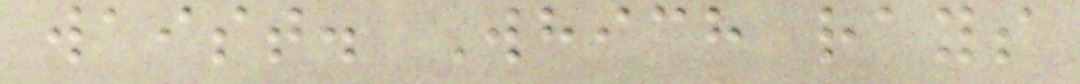waist. Which rays
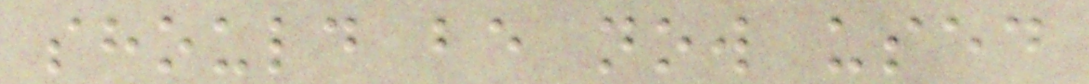should be now used
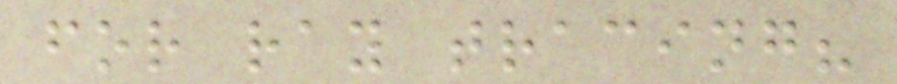for ray tracing?
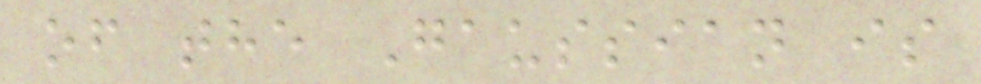of the Gaussian is
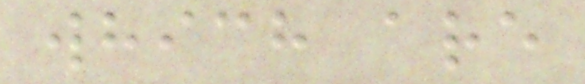which are
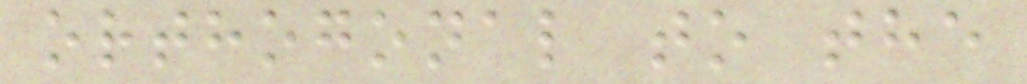orthogonal to the
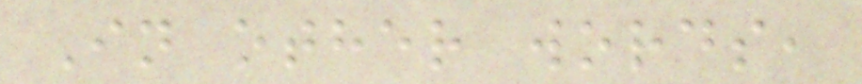In other words,
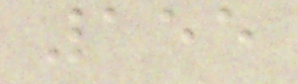155
